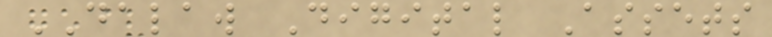DALAW Digital Assets
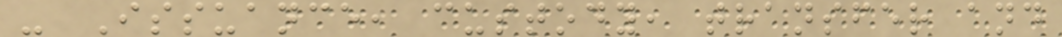- Issuance, custody, transfer and
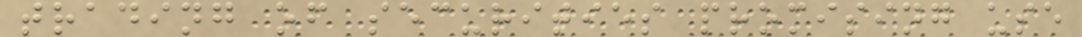trading of securities promising use
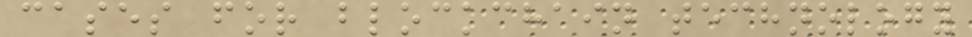cases for blockchain technology
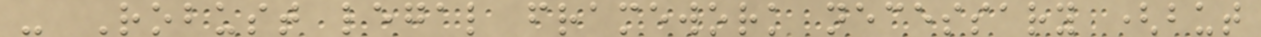- Robust legal framework necessary (but
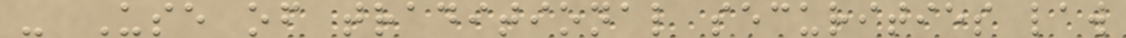- Use of traditional securities law
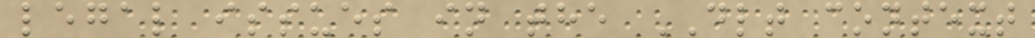legal issues in the DLT context
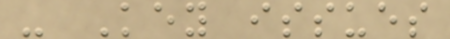- Key issues
